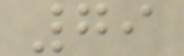79
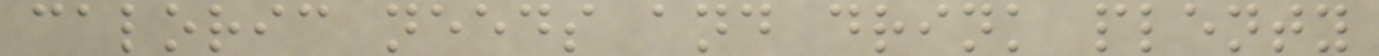caloric needs and drink plenty
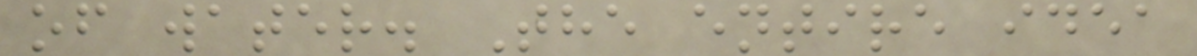of water. The entire idea
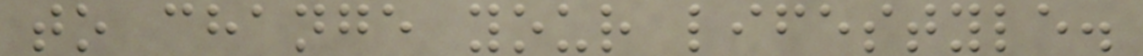to change your lifestyle.
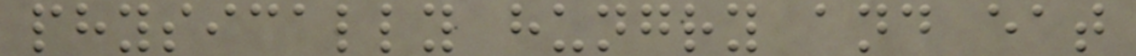physically hungry and eat
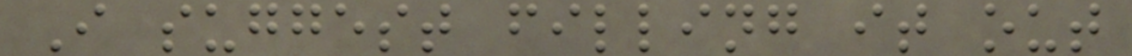I suggest filling it out
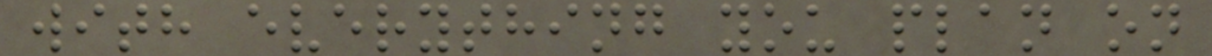with everything you plan on
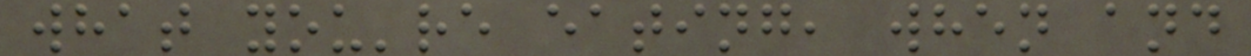what you're eating, when and
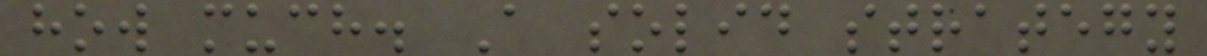how much. A solid strategy
